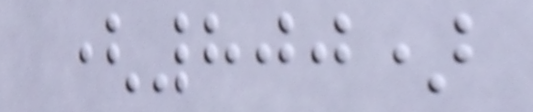(800)
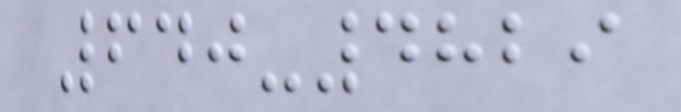640-4829
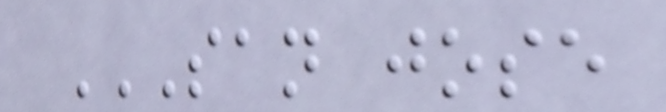SAN JOSE
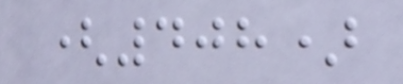(408)
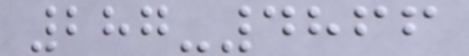287-4866
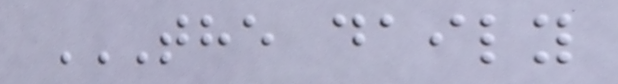THE DAILY
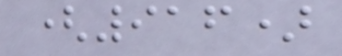(916)
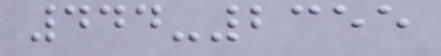444-2355
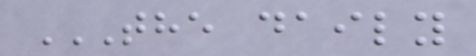THE DAILY
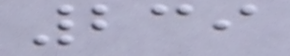239
